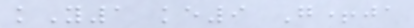kY1 ke9 G+ja
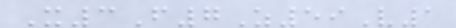X3F7Z59V1
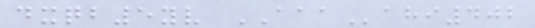dxqb5yv AAAahi402
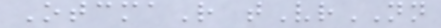OtcmaR tVrNN
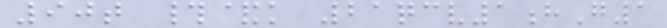90t #&k 21qcv1hG1
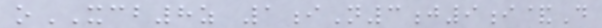oXCB8z 1iN3j9i&D
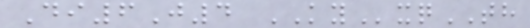Di6J4 KYxqTH
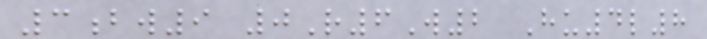3bw9 0R6W2 Hu4l8
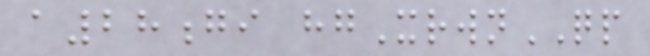a28gi hgXrwnQP
